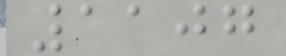1107
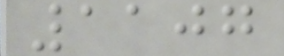1107
